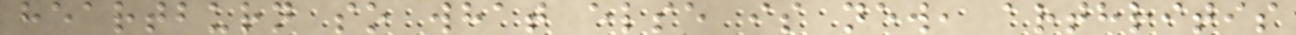heartburn so what else is new, arthritis
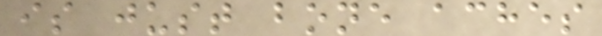is just bone aches
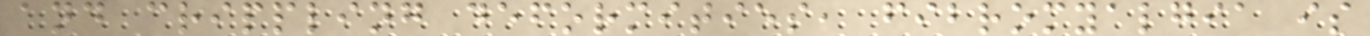and crippling deformities, fibromyalgia is
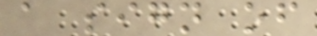a sign of
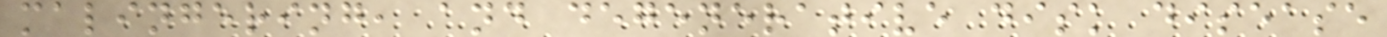malingering, and degenerative disk disease
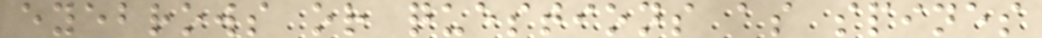eyebrows or questions as spines
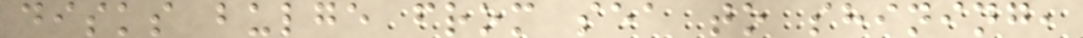disks bulge from sea to shining,
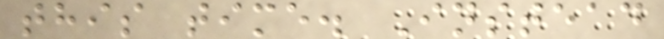this time. Instead
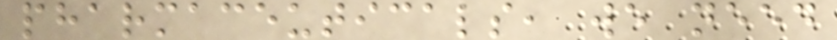pharmaceuticals, we need
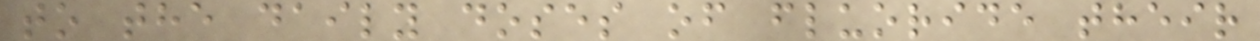to the daily doses of fluoride their
